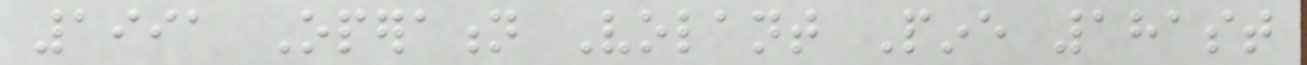1991 Operation Volant Pine 181st
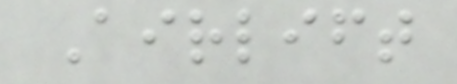Airlift
